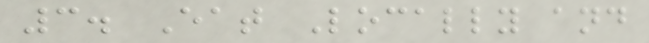3. Eat Locally and
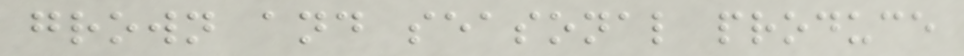grown and seasonal produce
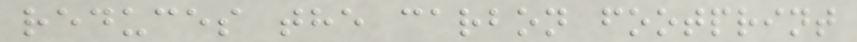reduces the carbon footprint
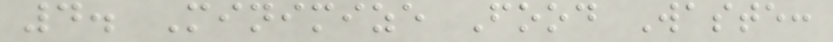4. Minimize Food Waste:
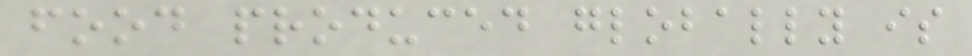food produced globally is
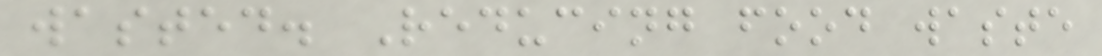wasted. Reducing food waste
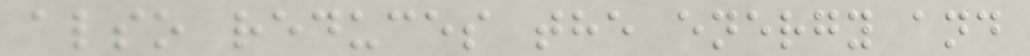also reduces the energy and
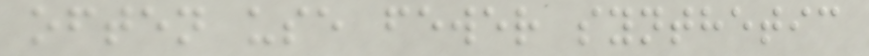often use fewer synthetic
